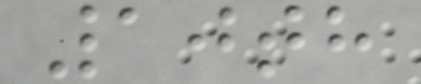10th
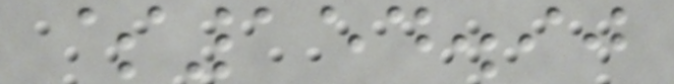$154.90
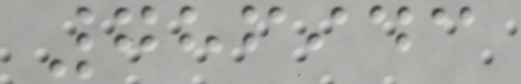786943
